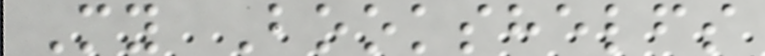My Bookshelfs
